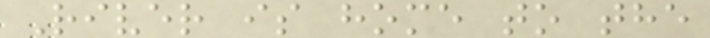River is home to the
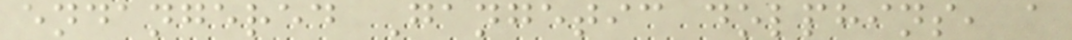endangered Gangetic dolphins, a
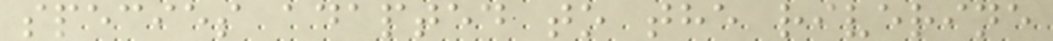species adapted to the riverine
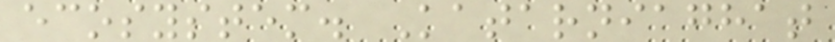ecosystem. Katarniaghat
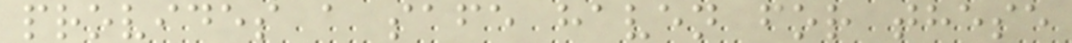provides a safe haven for these
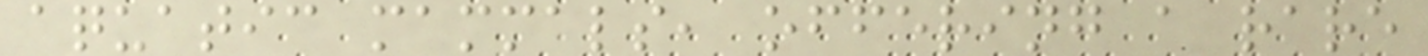aquatic mammals, offering a rare
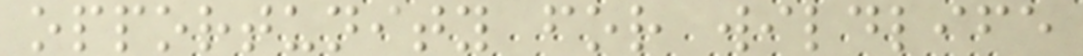opportunity for wildlife
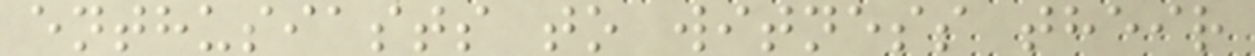enthusiasts to witness their
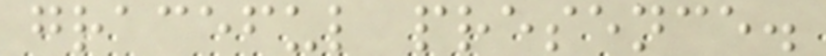graceful presence.
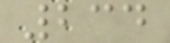234
